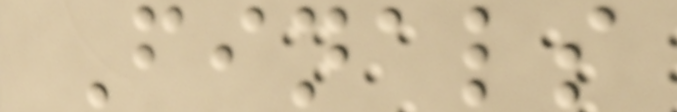Finals
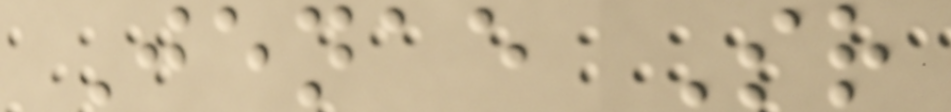Jenae Sr
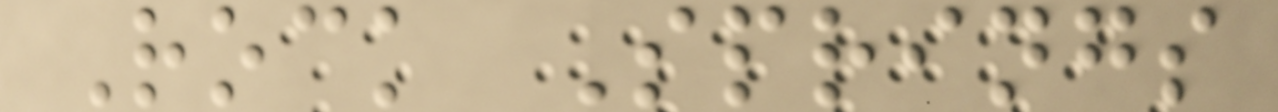Rock Springs
